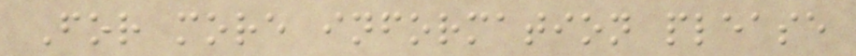For more information please
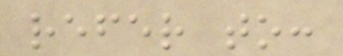refer to:
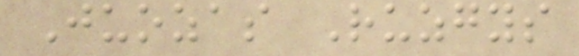Juozas Ruzgys
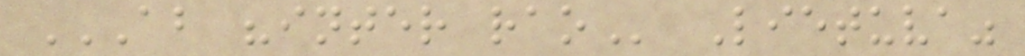AB "INTER RAO Lietuva"
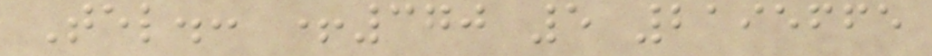Tel.: +370 5 2195665
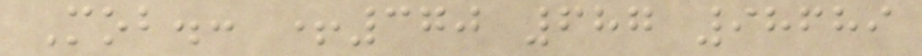Mob.: +370 687 98689
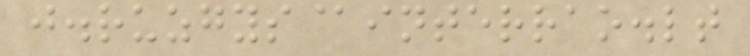j.ruzgys@interrao.lt
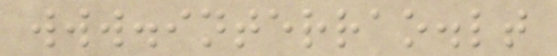www.interrao.lt
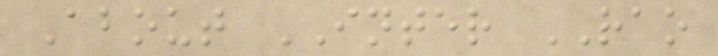About INTER RAO
